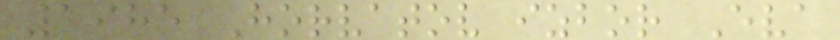1985 Horvatov izbor Eva
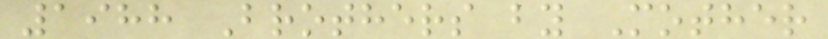1988 Brothers by Mother
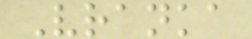Vranka
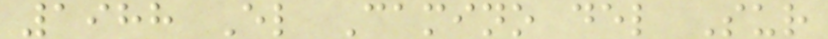1988 El Camino del Sur
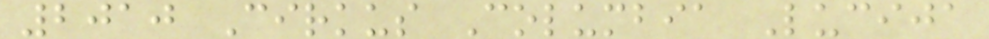2010 Cirkus Columbia Lucija
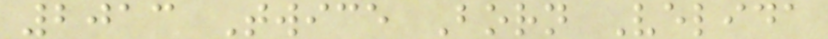2013 Twice Born Velida
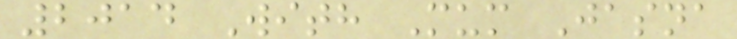2014 With Mum Jasna
